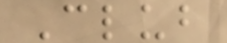Club
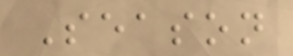Season
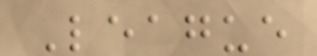League
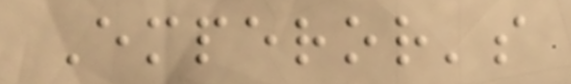Emperor's
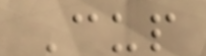Cup
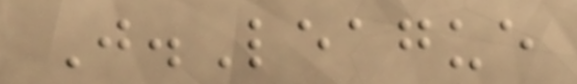J.League
